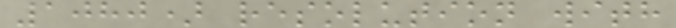1080) resolution with
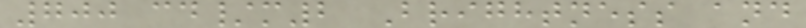700 cd/m2 Brightness and
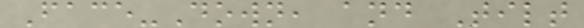Face-Down, and Tilt
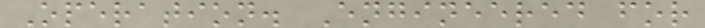Operation. Engineered for
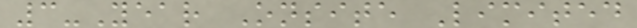3-Year Onsite Limited
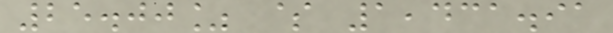25.00% $ 1,431.91
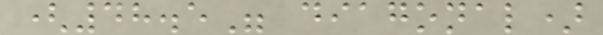(48.5" diagonal)
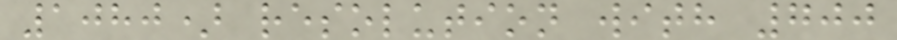1080) resolution with 700
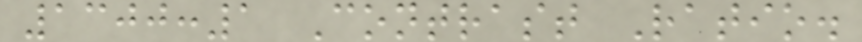1300:1 Contrast Ratio.
